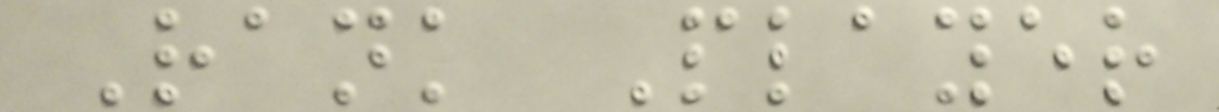Rank Player
